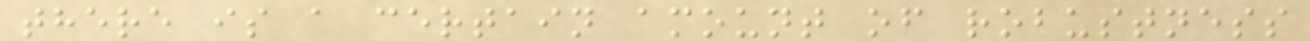there is a certain amount of robustness
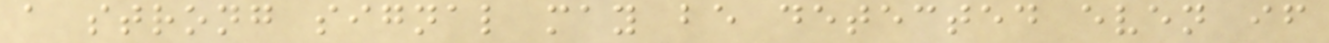a strong signal may be detected even if
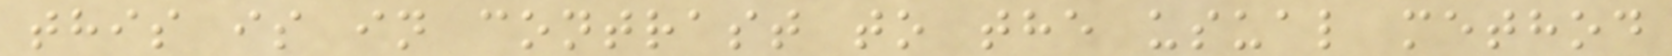this is in contrast to the usual method
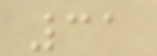31
